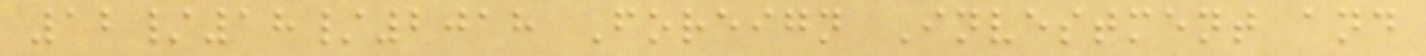12/18/2018 Foreign Investment and
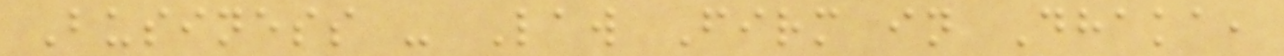Business - Law Firm in Dhaka,
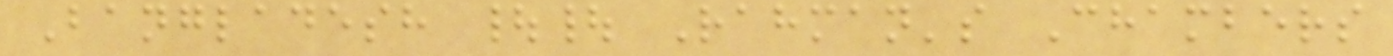Bangladesh || Rahman's Chambers
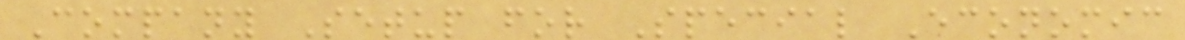Company Setup for Special Economic
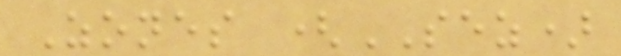Zones (SEZ)
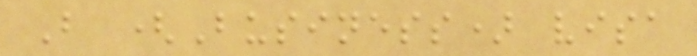B (Business) visa
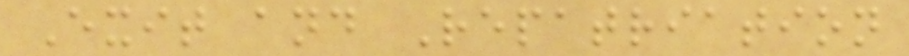Exit and Repatriation
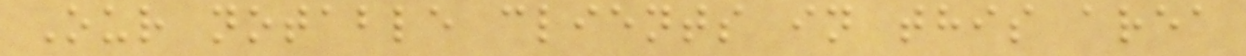Our notable clients in this area
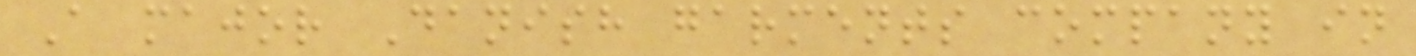A major Danish garments company in
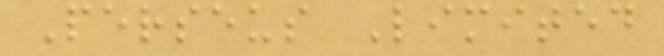Perseus Limited
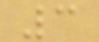3
